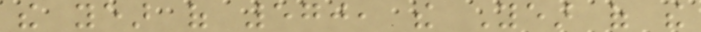the year of 570, the Year of the
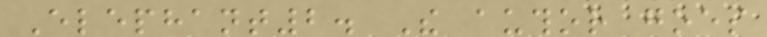Elephant2. The author goes
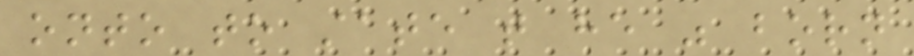onto to state that he was born
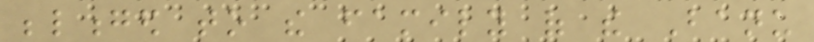belonged to the family of the Banu
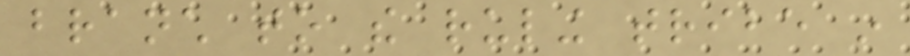branch to the ruling tribe in
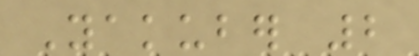Yakuber 2
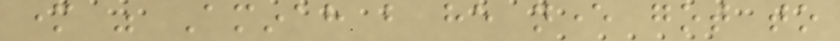mother was Aminah but he never got to
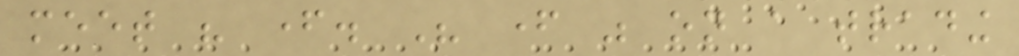meet his father. His father was on a trading
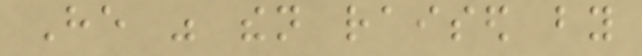He was then raised by
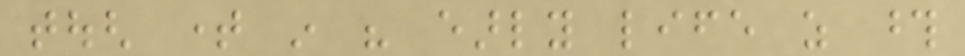tough time in his early life as those
